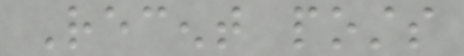Recent posts
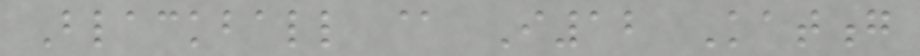Blackball @ I12 Katong
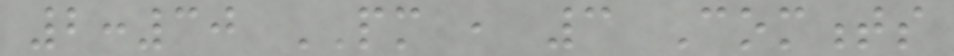2:30 PM , 3 Comments
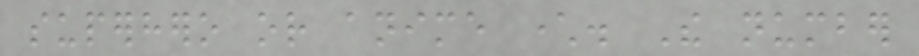superhero or anime character. The number
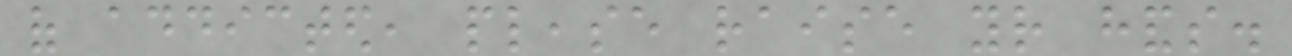of addicted, please raise your hands.
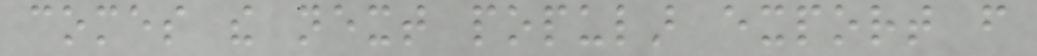comes the next popular export from
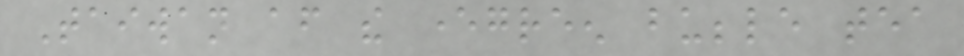Taiwan after the evergreen bubble tea
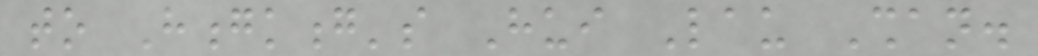to Hongkong's Hui Lau Shan.
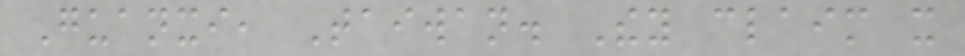Guanxi, Taiwan. They claim it
